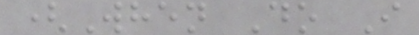(When Do I
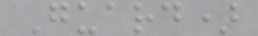Guard)
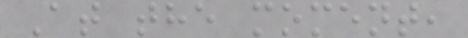At the moment,
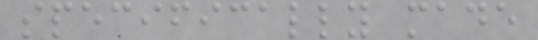specifically made
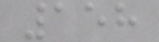158
